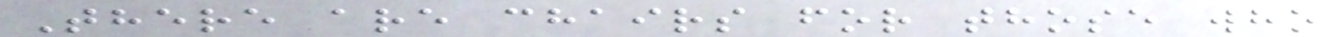There are chairs for those who
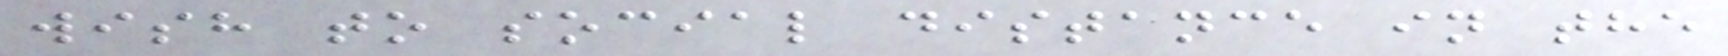wish to social distance in the
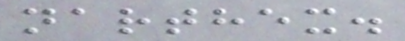narthex.
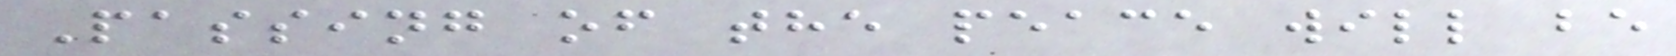Passing of the peace will be
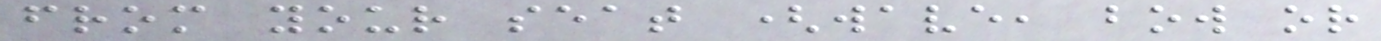from your seat (wave, bow or
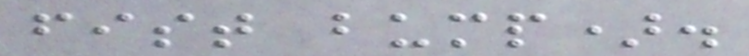fist bump).
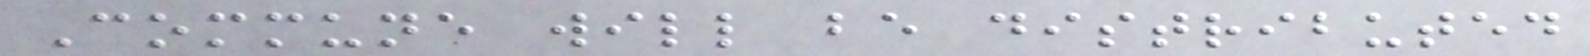Commune will be distributed
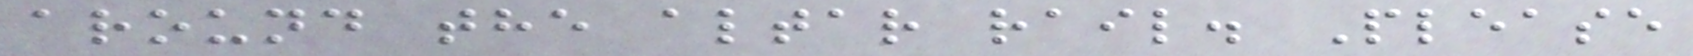around the altar rail. Please
